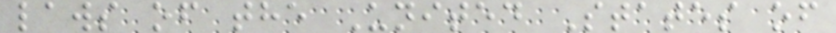laws of the United States of
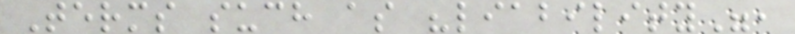Terms such as "liability",
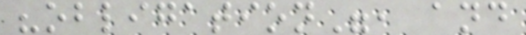"obligation", and
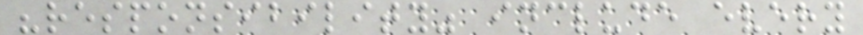"responsibility" include every
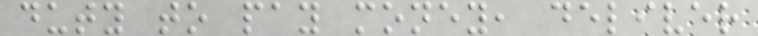duty to pay money, deliver
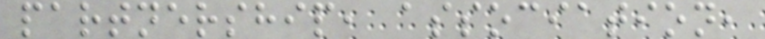partnership, association,
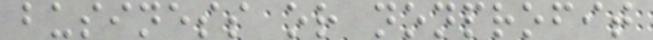business or nonprofit
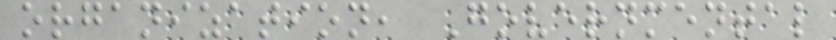organization, Governmental
